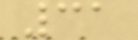31
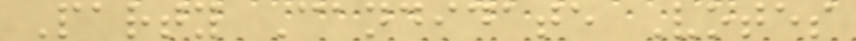Party Candidate Votes
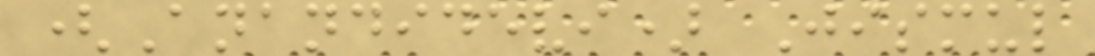(Anandidevi) Jismul
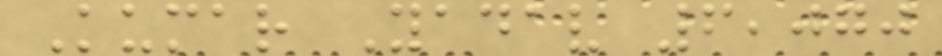Kumar Yadav 6,070
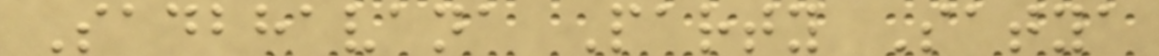Sadbhavana Party Satya
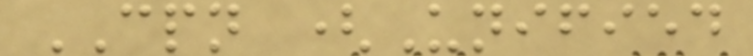CPN (Unified
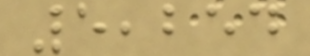5,254
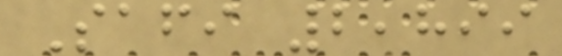Safi 2,899
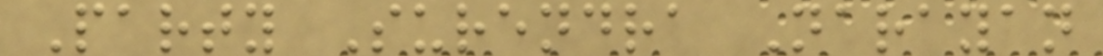Party Surendra Narayan
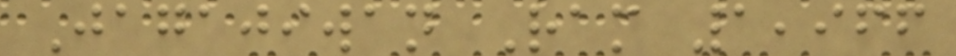Jagajiwan Ram 1,966
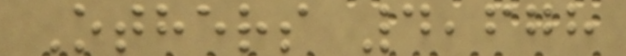Others 4,678
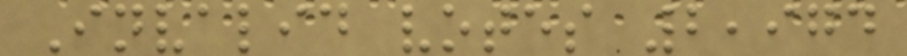Invalid votes 2,974
